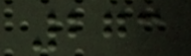273
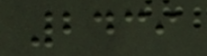2439
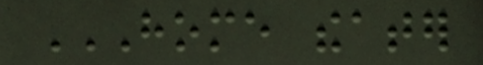HOME THEATER
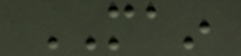MAIN
